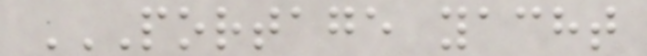PORTAGE YACHT
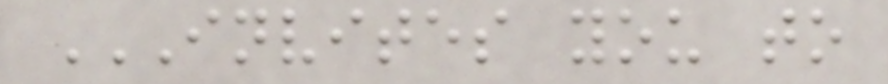INVITES YOU TO
